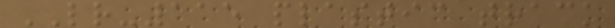LR-115 plastic track
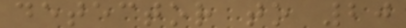detector to 20
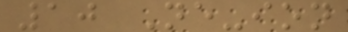10 Ne-ion
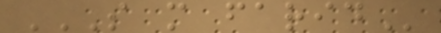S M FARID
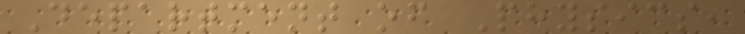Department of Physics,
